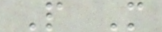P M
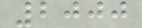2000
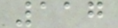117
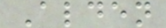Alden
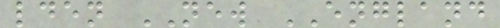lden NEW ENGLAND
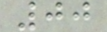00
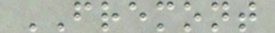FREMONT
